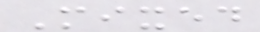Mixed
